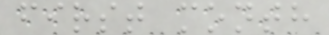first month
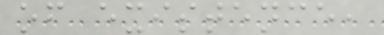of existence,
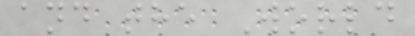and the World
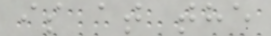is at the
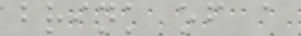brink of a
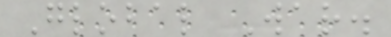Global War.
